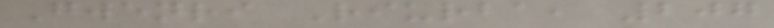Gwenri Riurba, 207
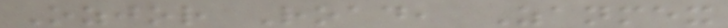Ozjor Road, Zanmex
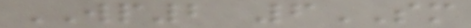WP2 6SM
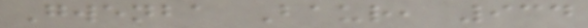Gwenba Baur, 934
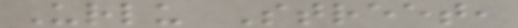Urlu Street,
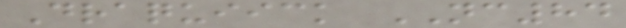Draquiick NC84
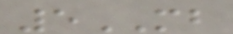5MB
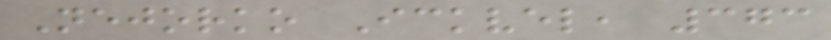Nejorko Ickvel, 373
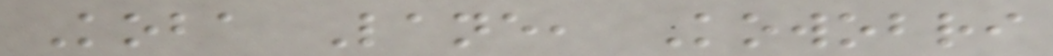Koba Lane, Kowobri
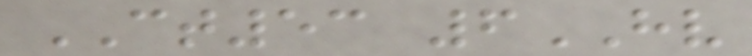CT53 6HV
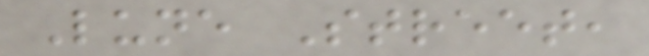Lune Street,
